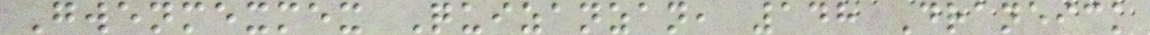Gwenmexmex Quizanzan, 148 Draneick
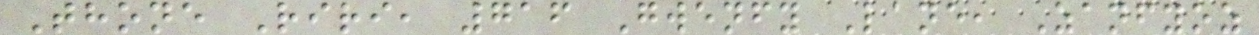Thone Riri, 716 Gwenfy Lane, Zanfyoz
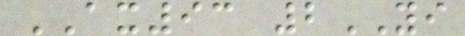AX93 2YI
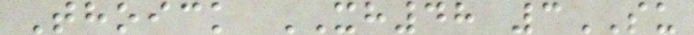Thoick XH48 3SU
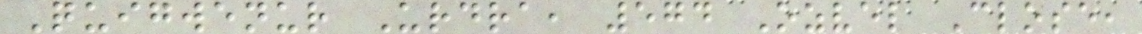Quigwenur Urdra, 574 Ozvel Close,
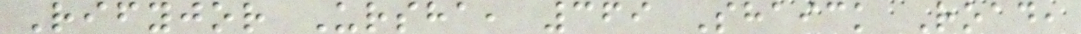Rifyjor Ursha, 369 Shaick Road,
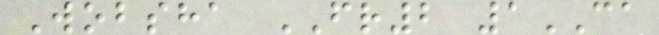Wobsha FR2 1CA
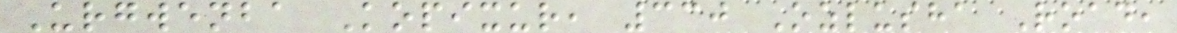Urgwenba Kopixur, 330 Ozlusha Road,
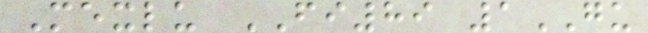Mexlu FI89 1GU
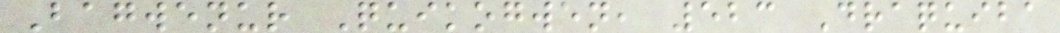Bagwenur Quikogwen, 523 Draquiba
